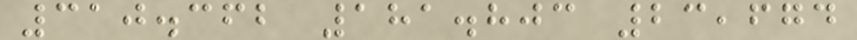310.362 181.803 23,674
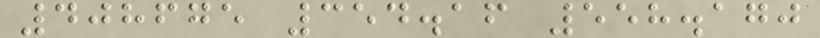408675 354.16 558.170
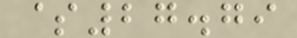$27.79
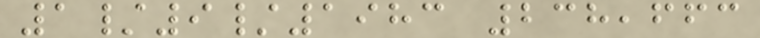1/9/1983 238,663
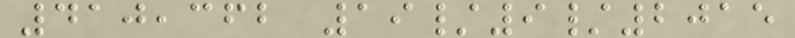410,362 19/9/2015
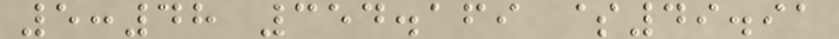5:48 354.169 $49.91
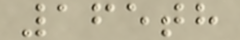165th
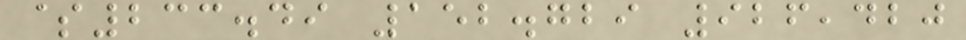$233.49 152.729 926,420
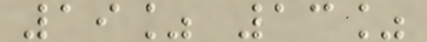19% 13%
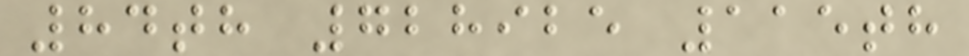84th 728925 115th
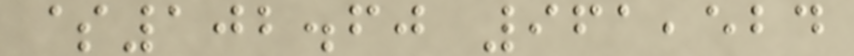$102.60 961,524
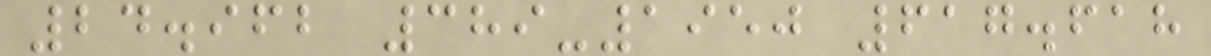24.962 389-1950 617.618
